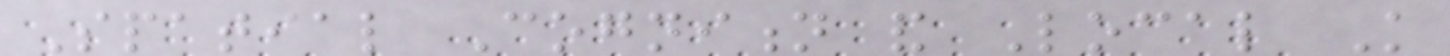Spatial Cognition and Local Knowledge
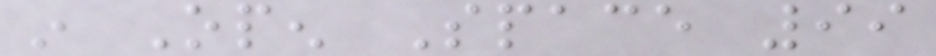in Open Space 99
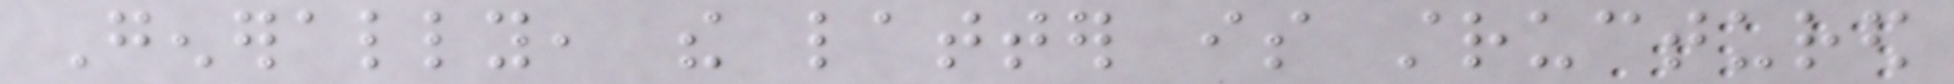Generally, the latter is structured
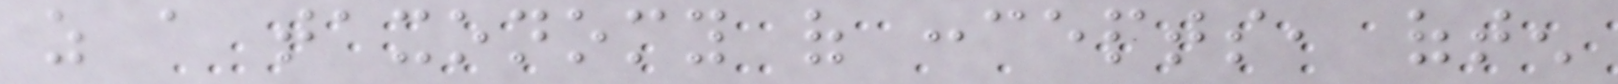as a taxonomy of concepts, often
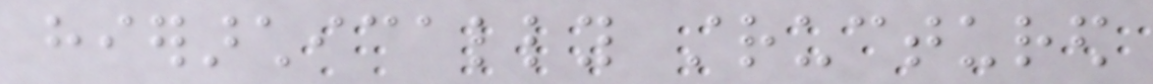hierarchically structured
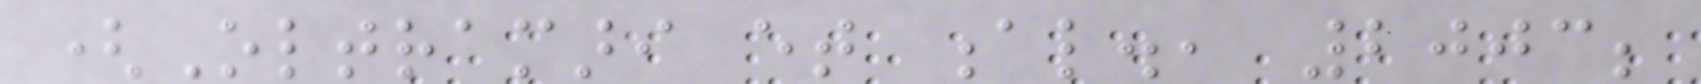(Oltramari et al., 2003;
